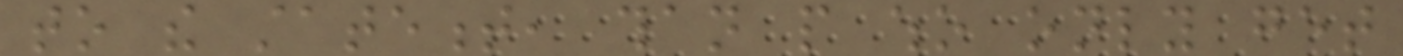to the statement, than people who only get
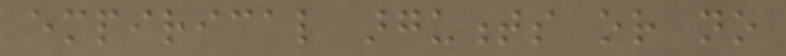empirical arguments or no
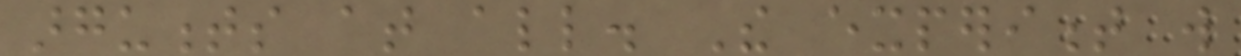arguments at all. The experiment will
